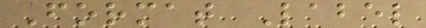Format Label
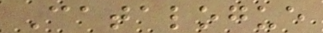Catalogue
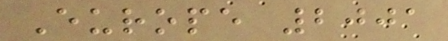Europe 2001
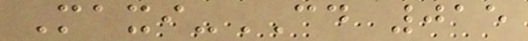Maxi-CD 015
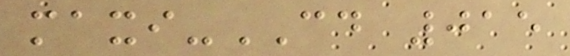maxi-CD 015
